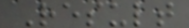Result
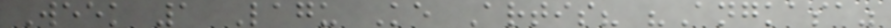Week 1 Lagu Ke Artis? "Angkasa"
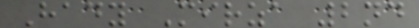Hady Mirza 2nd
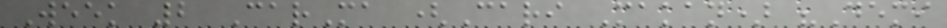Week 2 CarMa (Cari Makan) "Demi
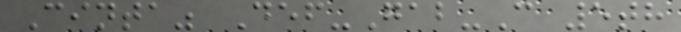Cinta" Def-Gab-C 5th
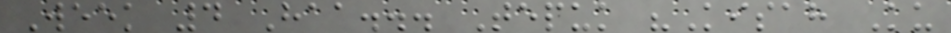Week 4 Haa... Tepuk "Kisah Ku
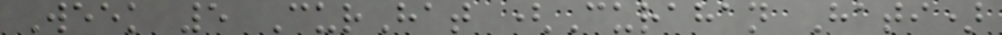Week 5 CurHat (Curahan Hati)
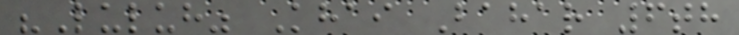"Luluh" Khai Bahar 6th
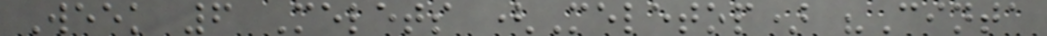Week 6 Melets (Meletop) "Cinta
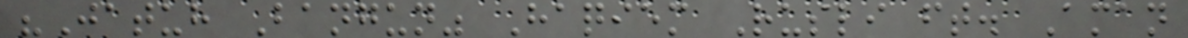"Jatuh Bangun" Haqiem Rusli ft. Aman
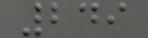249
